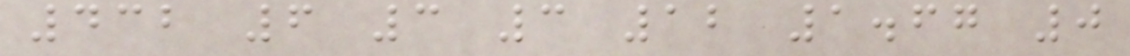432 6 3 3 12 1.67 0
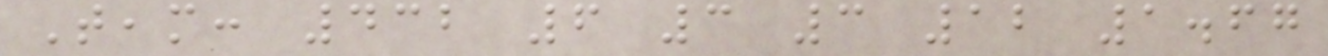Team: 432 6 3 3 12 1.67
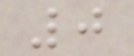0
